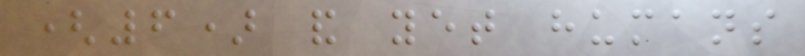(6) and yet humans
